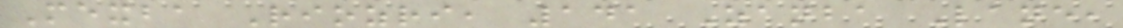Mexba Riozri, 141 Zanba Lane,
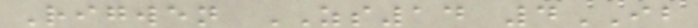Rigwen ZS14 4IB
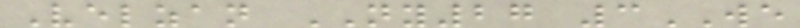Velzan NY27 3WE
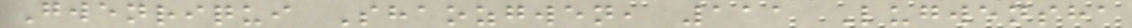Gwenriqui Shaozgwen, 111 Lugwensha
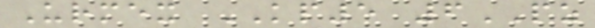Urmex KP5 6PZ
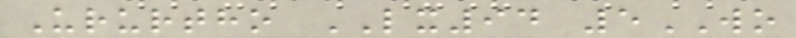Ururtho LX94 5WO
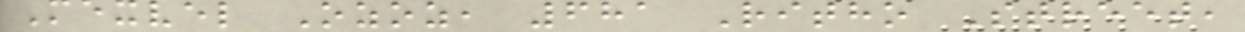Mexvel Ozoz, 681 Ritho Street,
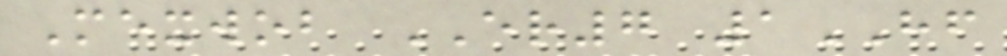Mexwob ER7 1HF
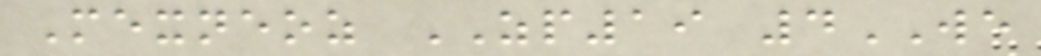Mexneoz ZP19 4WE
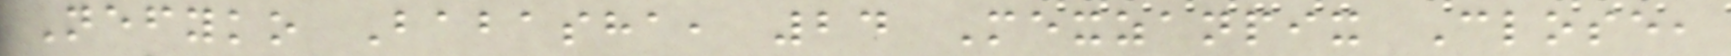Nefyko Babasha, 24 Mexzanpix Close,
